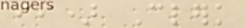ii) Clerk
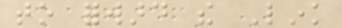to forward the Link
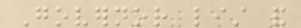Governor list and
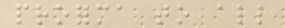proforma to all
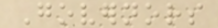Governors
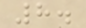8.
